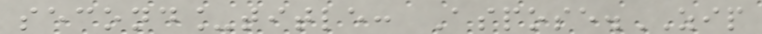second_title: Aspose.ZIP
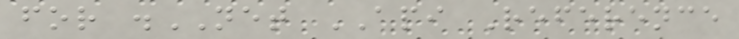for .NET API Reference
